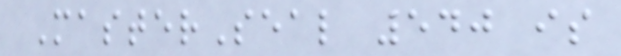MasterSeal 540 is
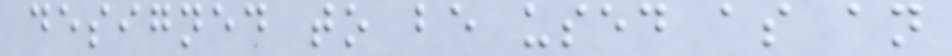designed to be used as an
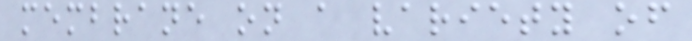membrane on a variety of
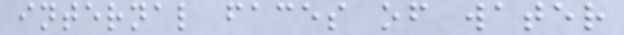internal faces of water
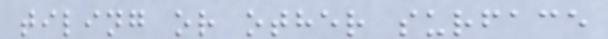tiling or other surface
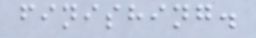finishing.
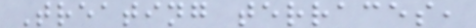Treating terraces,
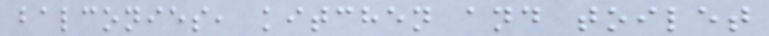balconies, kitchen and toilet
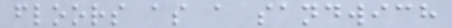floors as a sandwich
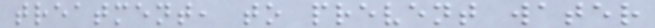treatment, to prevent water
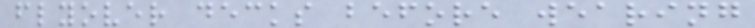flyover decks before wearing
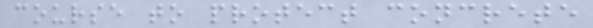course to protect concrete
